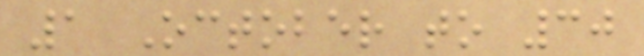1 October to 30
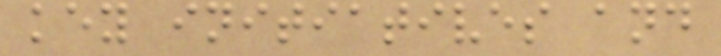key initiatives and
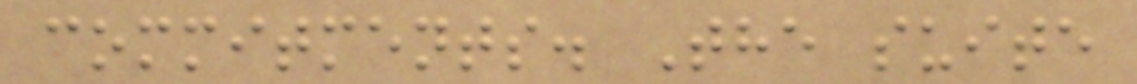commitments. The suite
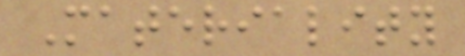Materiality
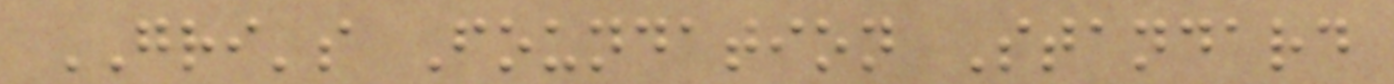GRI's Foundation Standard
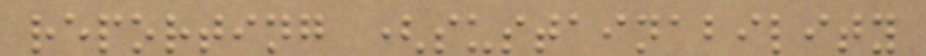reporting (sustainability
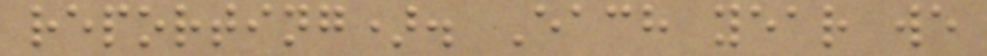reporting). Each year we
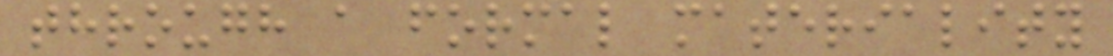through a formal materiality
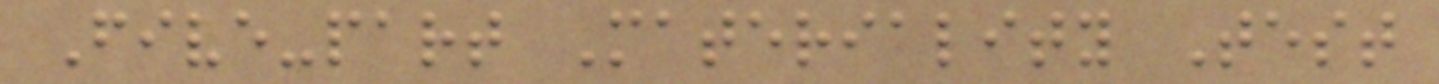Five-part Materiality Test
